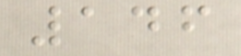146
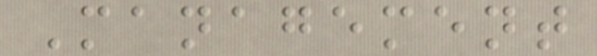Management
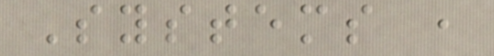Systems ,
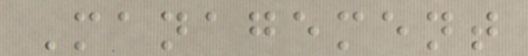Management
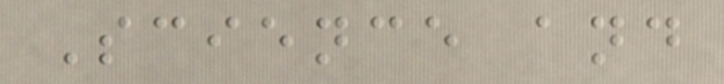Science and
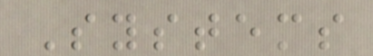Systems
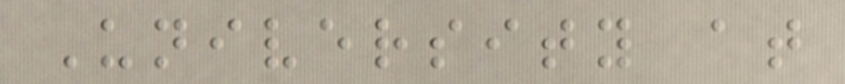University at
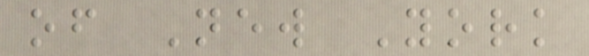of New York
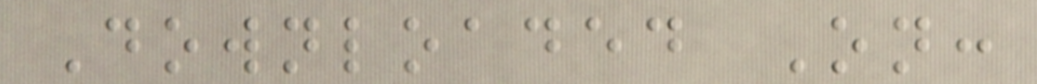Downloaded On:
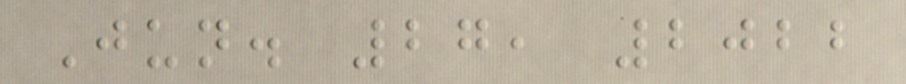Jun. 27, 2022
